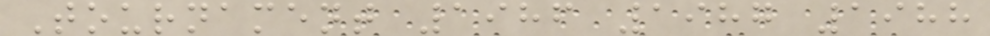Tournament 1986 1987 1988
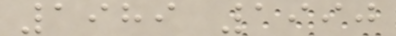1989 1990
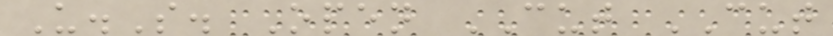U.S. Open CUT CUT
